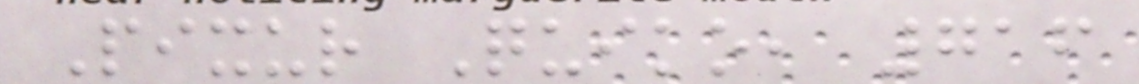Pixur Quiko, 716
